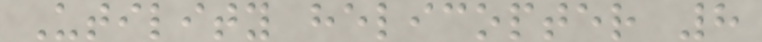Utility helicopter 8
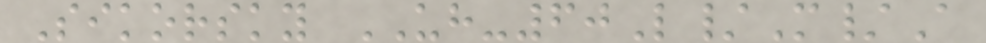Sikorsky UH-60L/M/A
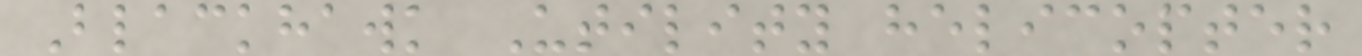Blackhawk Utility helicopter
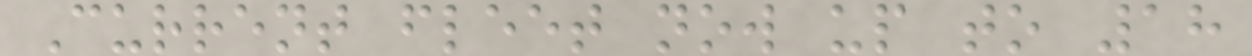Current fleet now up to 18
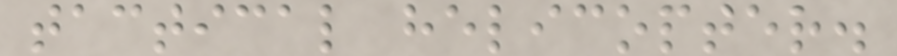tactical helicopter.
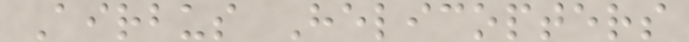Airbus Helicopters
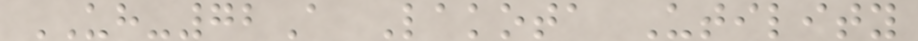UH-72A Lakota Utility
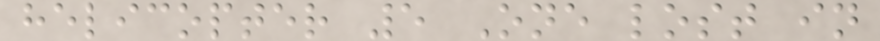helicopter 5 One lost in
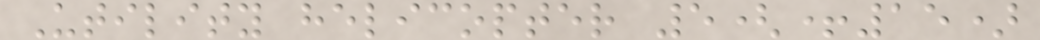Utility helicopter 5(+15)
